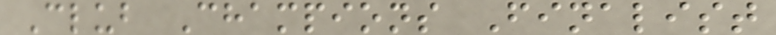Club Champions Finalist
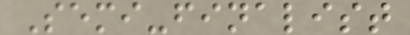Semi-finalist
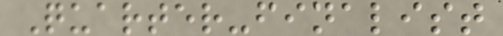Quarter-finalist
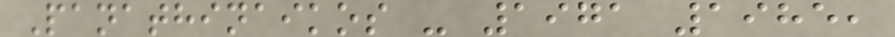Panathinaikos - 1971 1985,
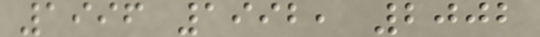1996 1992, 2002
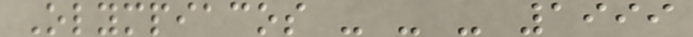Olympiacos - - - 1999
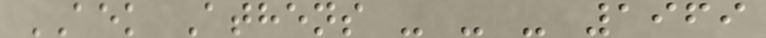AEK Athens - - - 1969
